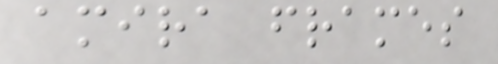amira frames
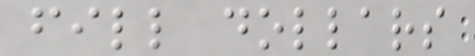fill dollars
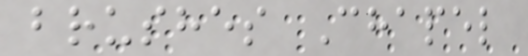brushes Chapel
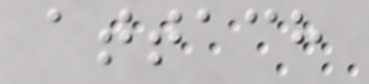attach
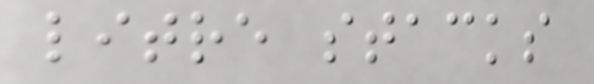litre stacks
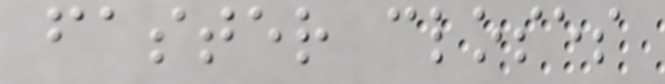faster closes
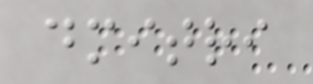dmitri
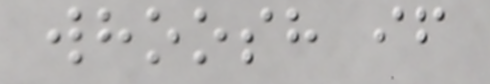whoosh if
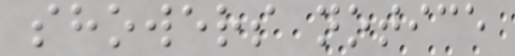showers notice
